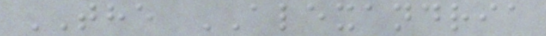THE ALEXANDRIA
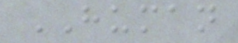HUMAN
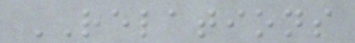RELATIONS
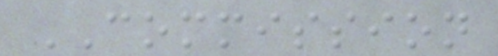COMMISSION
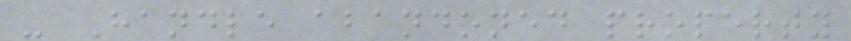- Handle abandoned property
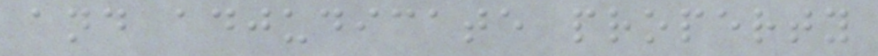and adjudicate property
